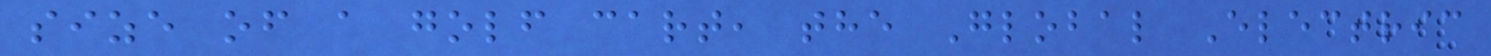size of a golf cart, the Global Electric
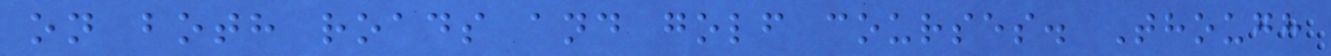on both roads and golf courses. Though
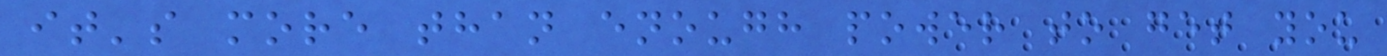it's more than enough power to get you
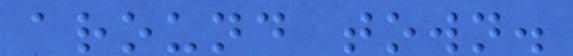around town.
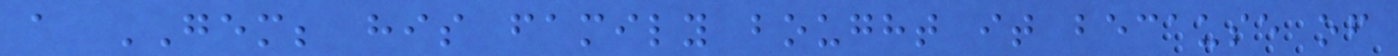a GEM; his family bought it because of
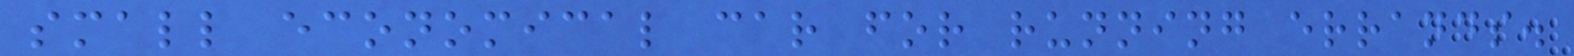small economical car for running errands.
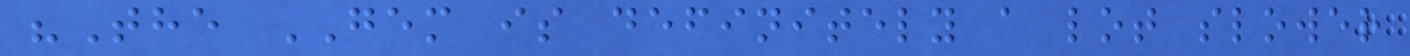"The GEM is definitely a lot slower
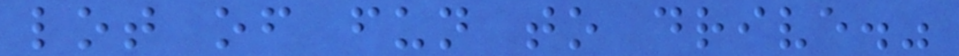lot of fun to drive."
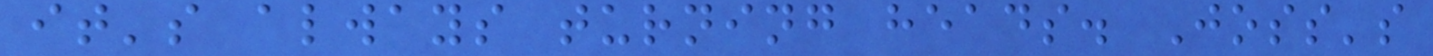it's always turning heads. Joss's
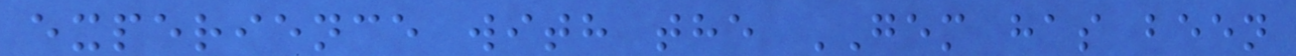experience with the GEM has been
